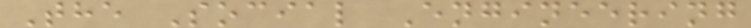The Social Engineering
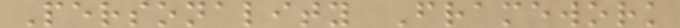Personality Framework
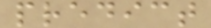predict
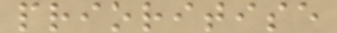prioritise
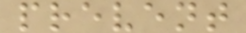prevent
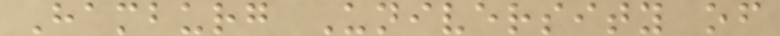Hamburg University of
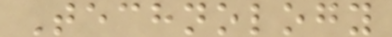Technology
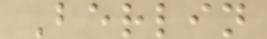Berlin
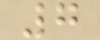7
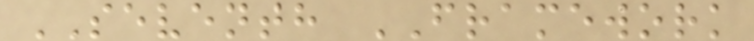SEVENTH FRAMEWORK
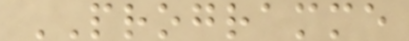PROGRAMME
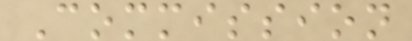Commission
